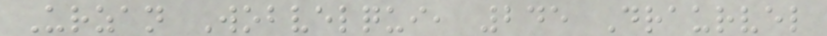Urzan Wobvelqui, 245 Draurvel
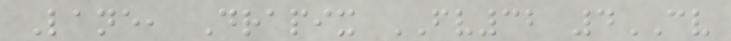Lane, Drapix FV32 4CV
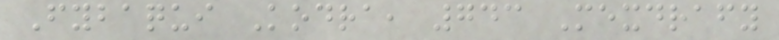Fybaqui Kodra, 743 Mexdrafy
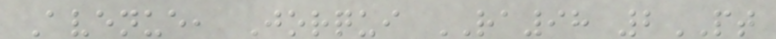Avenue, Jorqui RA98 2PT
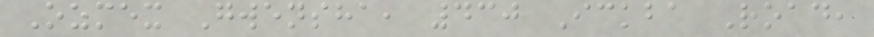Ozmex Gwensha, 430 Ickba Road,
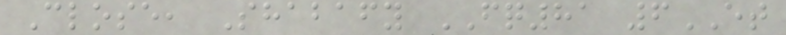Close, Shabafy FQ81 6ET
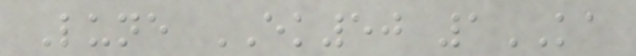Lune EK50 1KA
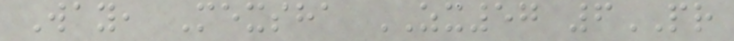Way, Mexsha ZX57 6PR
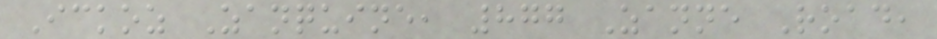Ickoz Zanquine, 877 Zanne Road,
